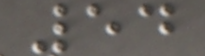54
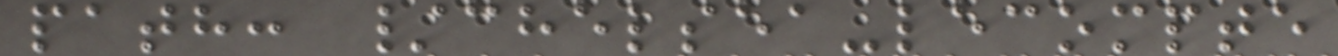path: /chelsea-lecompte
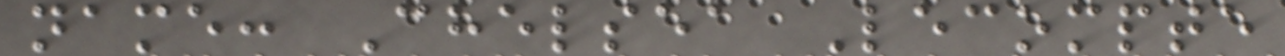name: Chelsea Lecompte
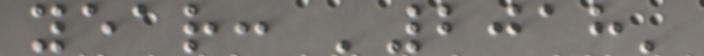year: '2018'
